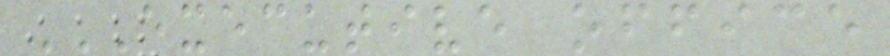EXECUTIVE OFFICE
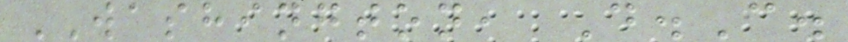WASHINGTON, D.C.
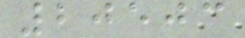20503
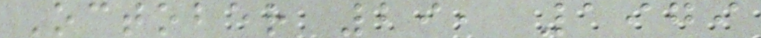October 29, 1979
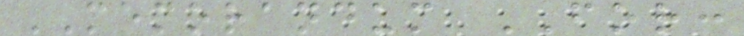MEMORANDUM FOR:
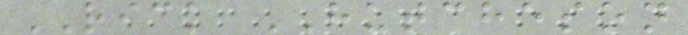RICK HUTCHESON
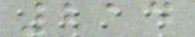214
